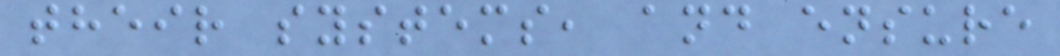their systems, and ensure
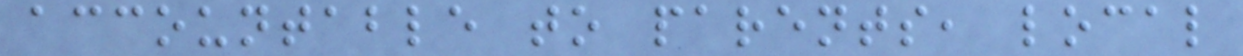accountable to parents, local
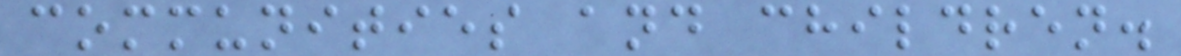communities and children.
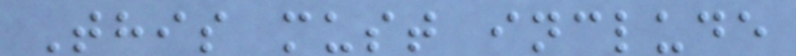This must include
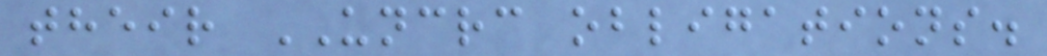their UNCRC obligations.
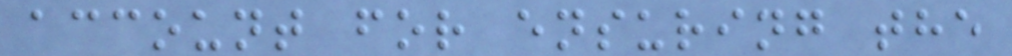account for ensuring the
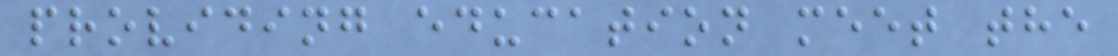providing education meet the
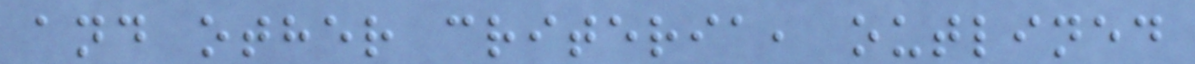and other criteria, outlined
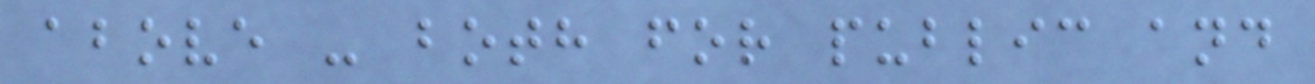above - both for public and
